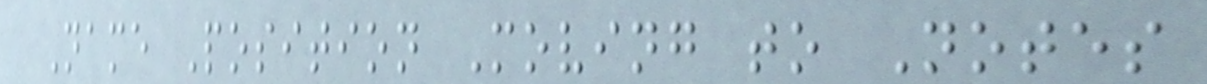Name Position Moving to Notes
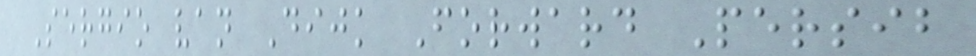Sergio van Dijk Forward Persib
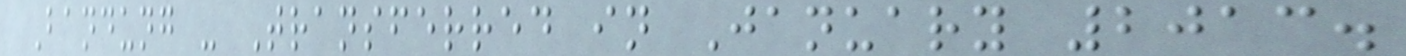Bandung - Transferred in January 2013.
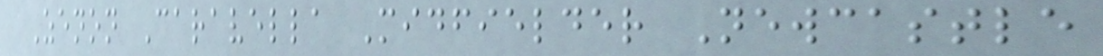Zenon Caravella Midfielder Newcastle
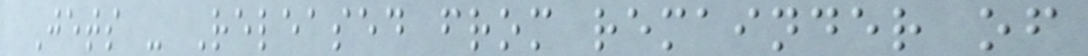Jets - Released from remainder of
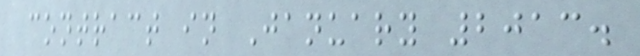contract in January 2013.
